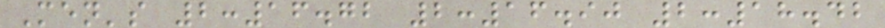Men's 2:16.72 2:16.90 2:18.42
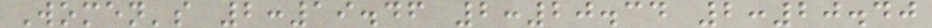Women's 2:19.46 2:20.34 2:20.40
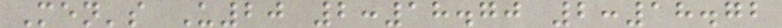Men's U20 2:18.70 2:18.72
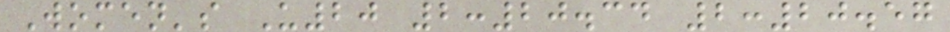Women's U20 2:20.34 2:20.57
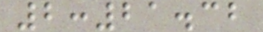2:21.32
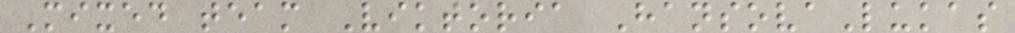Mixed team Viktoria HansovaLukas
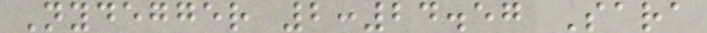Nydegger 2:24.57 Sara
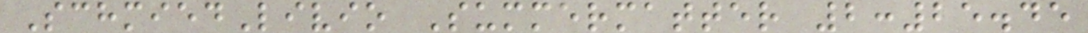SchmiedLivio Summermatter 2:25.45
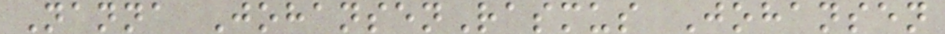Nanna JohansenRasmus Johansen
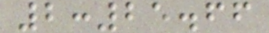2:25.66
